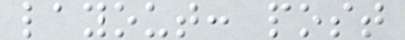layout: post
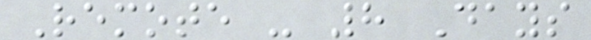Remote - 8 Days
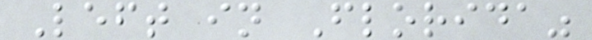Left in Florida"
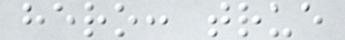hero: true
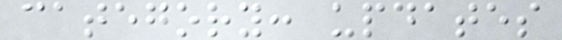category: updates
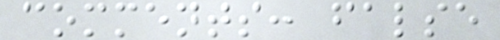comments: false
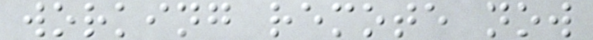working remote now
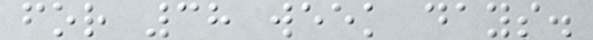for 38 week days.
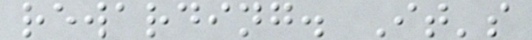rewarding. It's
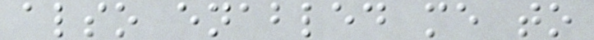also enabled me to
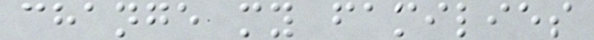change my families
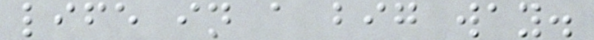life in a big way.
